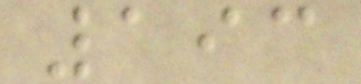193
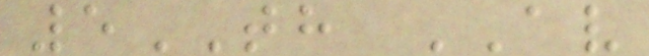5TH AV
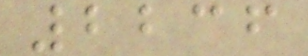2236
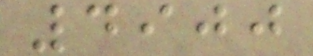4900
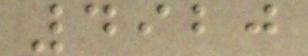4920
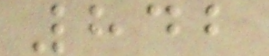842
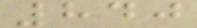840
